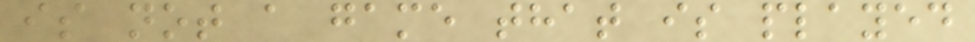is not a game that is played
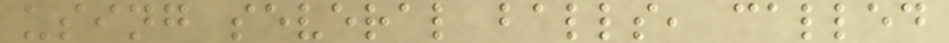using several balls, called
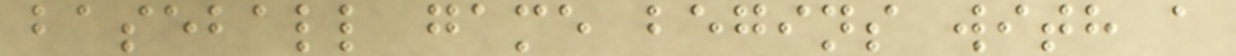baseball game begins with a
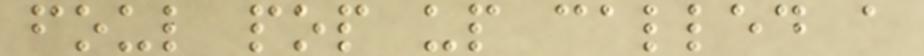foul pop up called a
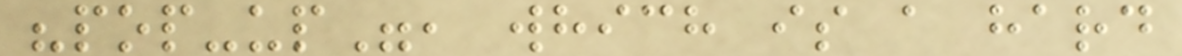"pop-up", which is a hard
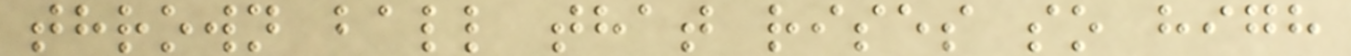thrown ball that rises so high
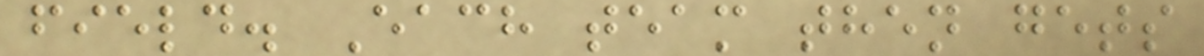field. Each team then gets
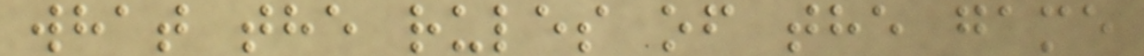what the rules of the game
